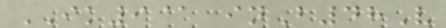IK9@ inB48V
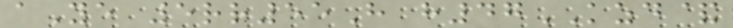aYe 5rr55H h47KZD&
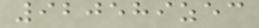920589zec
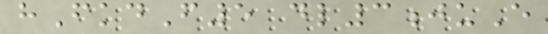hFkdF5 dl3juE
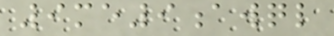9me9awql
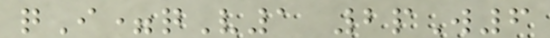qI=qV1 2pW6
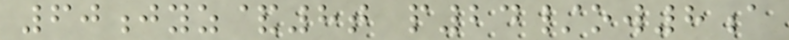60jyz&8t p24/ow8a
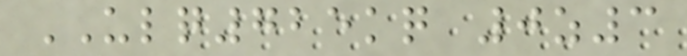ULQ725kq 0z3
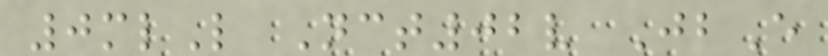0mlL Nct02v JbE
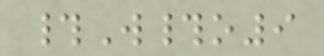#W#o9
